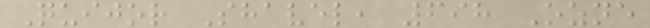Quijor Shavel, 698 Ozne
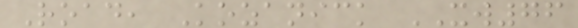Road, Kozanick XW76
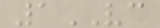1VC
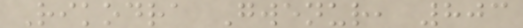Rikodra Gwenur, 803
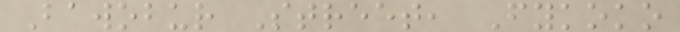Bawobur Street, Fykoko
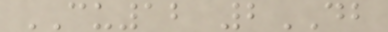CU12 2DB
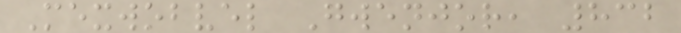Mexwobvel Gwenjor, 832
